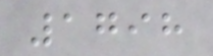1798
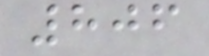806
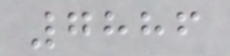7886
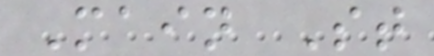Main St
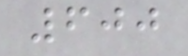600
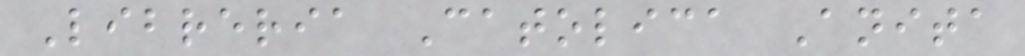Libreria Catolica Anita
